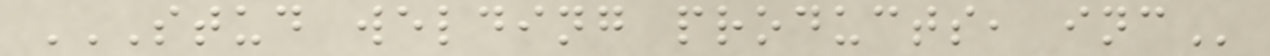STUD WELDING PRODUCTS, INC
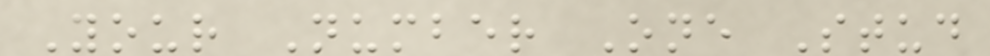Your Number One Stud
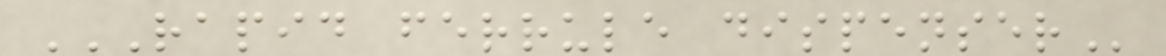RAPID FERRULE DISPENSER
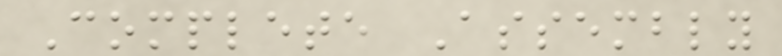Complete Assembly
